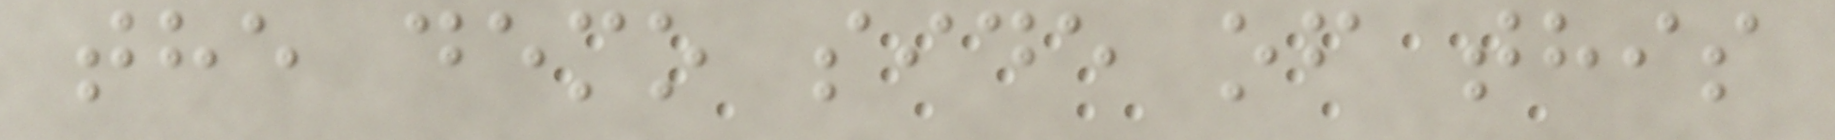the demo side of this
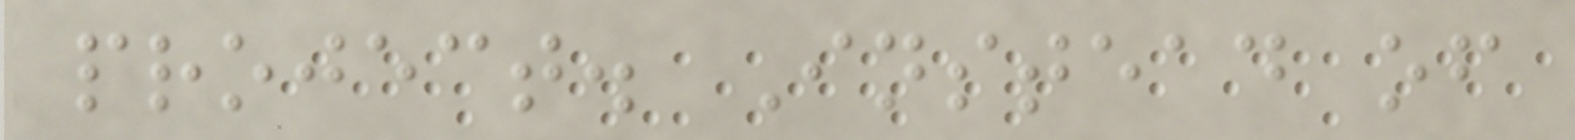project. Instead of
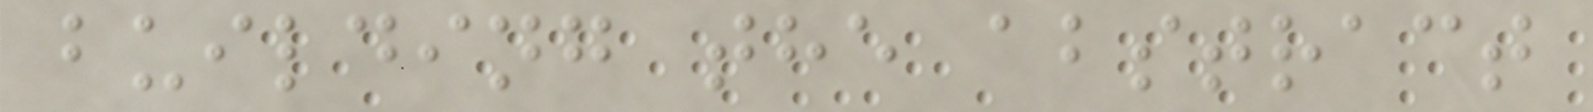building the abstract
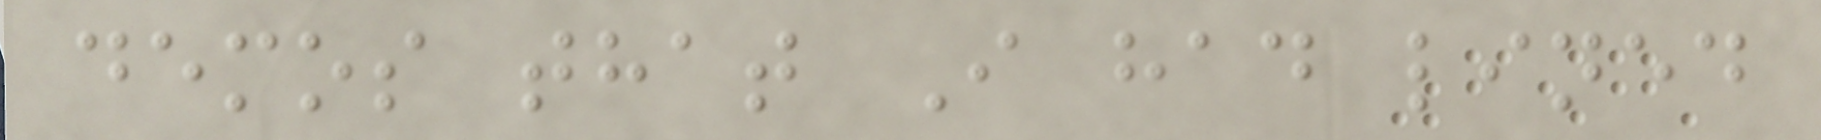demos that I had lined
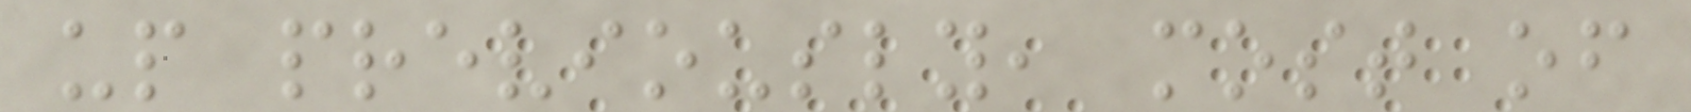up previously, most of
